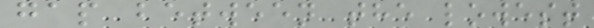gap between the lowest
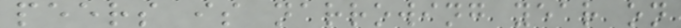peers is narrowing year on
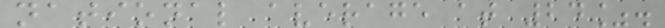national average at 24%.
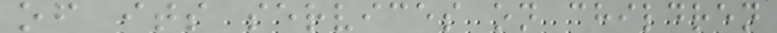of its services on children
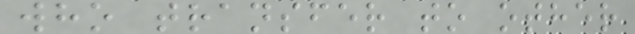who transfer to other
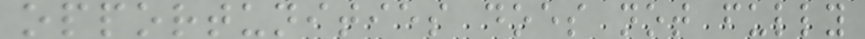opportunities does not fully
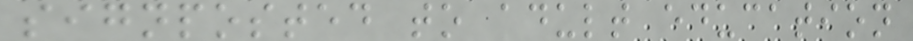signposted to adult education
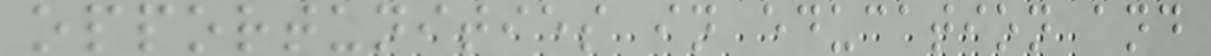opportunities in education and
